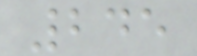245
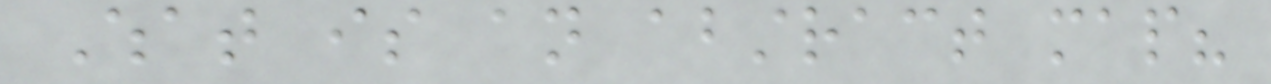What is an abstract map?
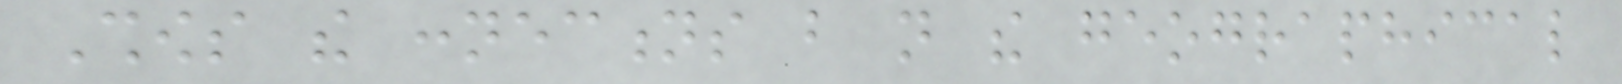Shows the connections but not the geographical
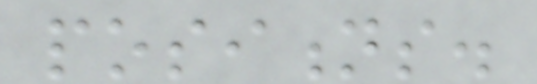positions.
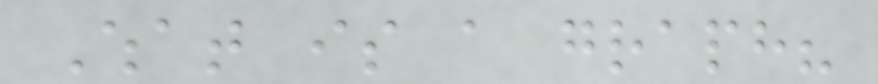What is a graph?
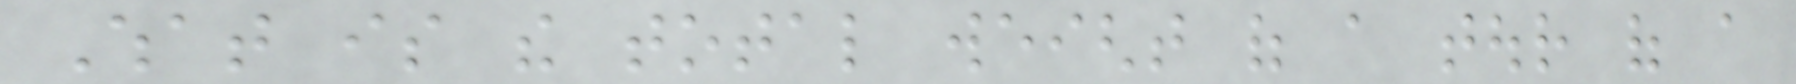What is the total weight of a tour of a
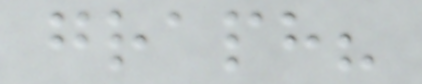graph?
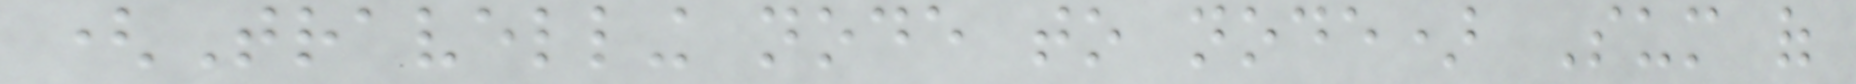(Travelling node to node) Sum of
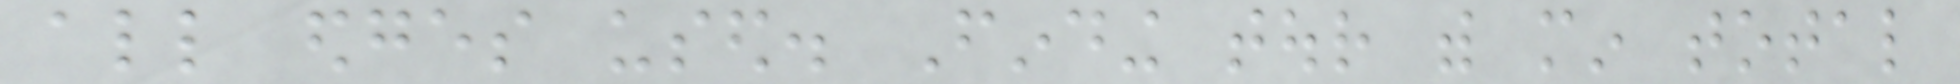all edges used. Finding tour with min total
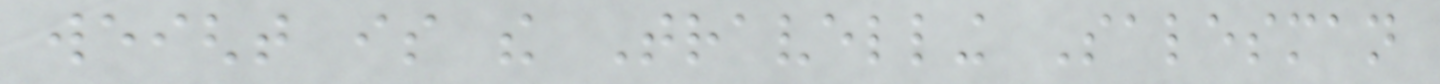weight is the Travelling Salesman
